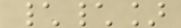\\]
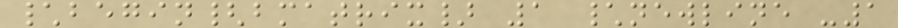\begin{bmatrix} 1 \newline -1
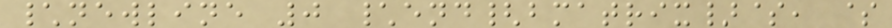\newline 0 \end{bmatrix}$, $
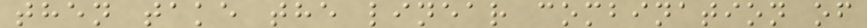then take the linear combination of
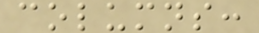columns:
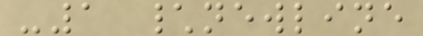-1 \newline
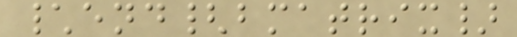\end{bmatrix}
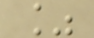%
